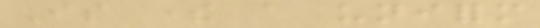Is there a uniform
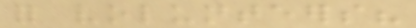for volunteers?
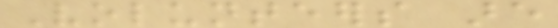Volunteers are
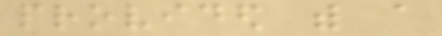provided with a
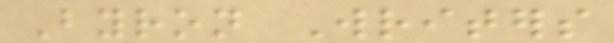Byron Writers
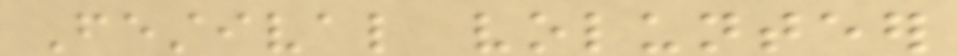Festival volunteer
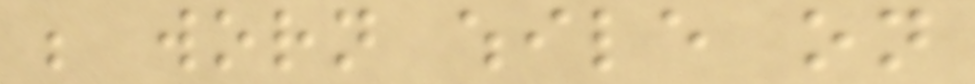be worn while on
